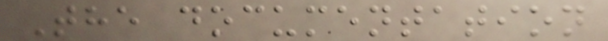The documentation
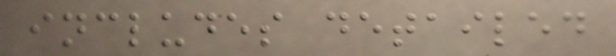includes detailed
